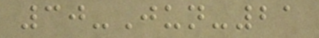30-Jun-21
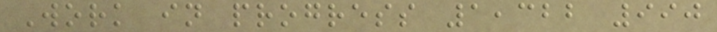Work in progress 1,322 990
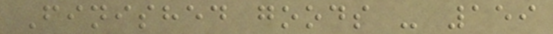Finished goods - 159
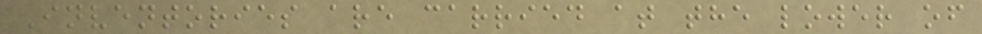Inventories are carried at the lower of
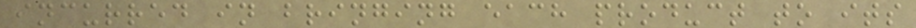incurred in bringing each product to its
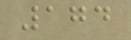174
